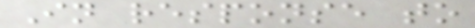In response to
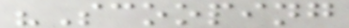"Scooping
